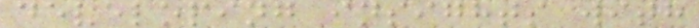developing insights with
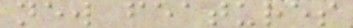new features
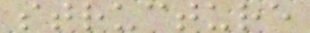structure
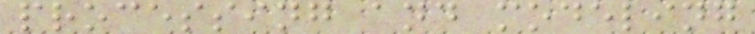processing and modeling
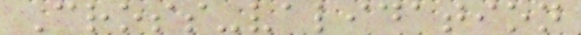Cross-validation
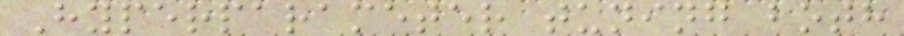Hyperparameter tuning both
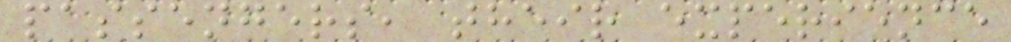passengers, their experience
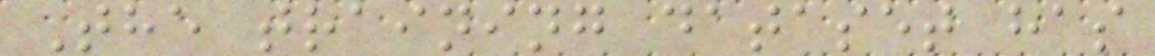The training dataset has
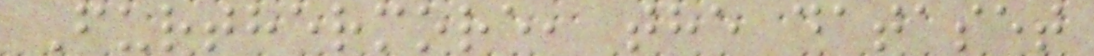Furthermore, the dataset
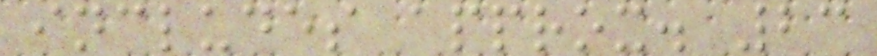includes approx. 23
